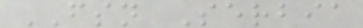FSN Serbia
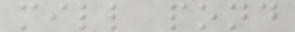mill pond
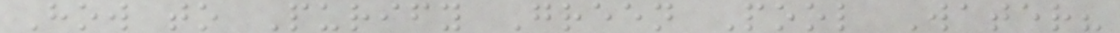How to Purify Green Pool Water?
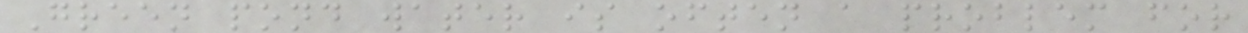Green pond water is often a problem for
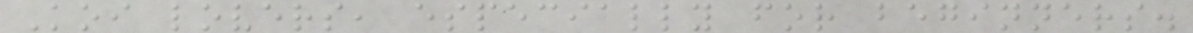Koi lovers, especially for beginners.
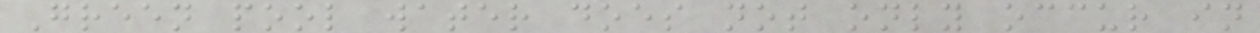Green pool water does not only occur in
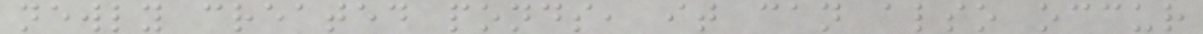newly created ponds, it can also occur
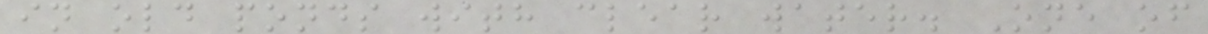in old ponds with clear water. One of
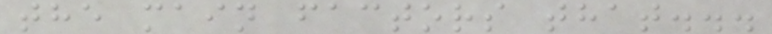the main factors that...
